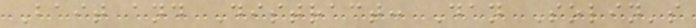Bait and Distract: Dan Solin's
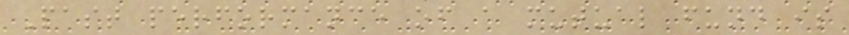Past performance of a mutual fund is
